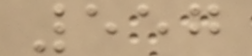557
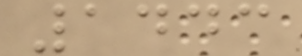1443
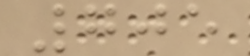705
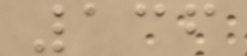136
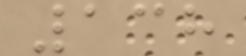138
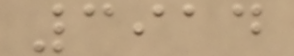3914
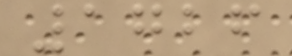1726
